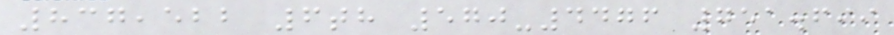837,522 6th 570-4476 751.699
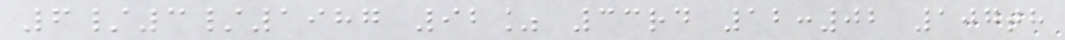6/3/1987 92% 33rd 12:02 107th
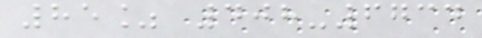85% 408-6734
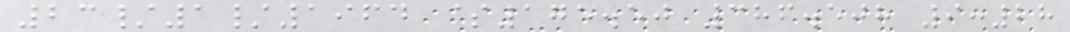23/1/1964 $175.50 386.508 9:28
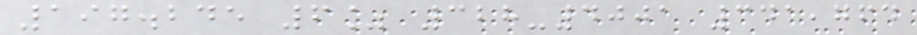197.245 6% 328-4001 341,764
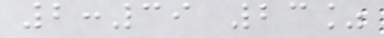2:39 23%
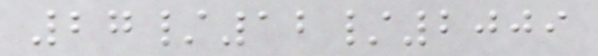27/12/2009
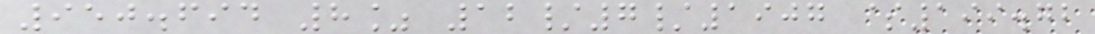950.694 8% 12/7/1907 $199.72
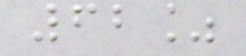62%
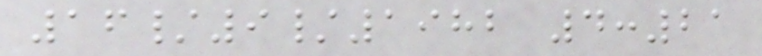16/9/1982 4:21
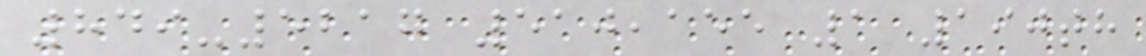849-5217 510,155 1 190th
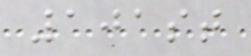101st
